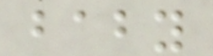baby
